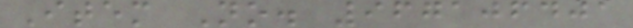Item No. 967106401
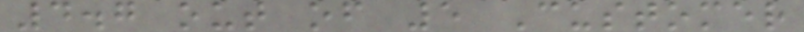4.7 out of 5 Customer
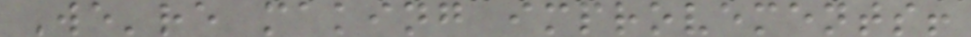We're making improvements!
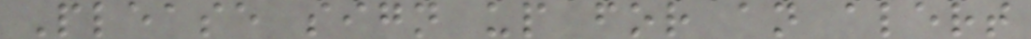Please sign up for an alert
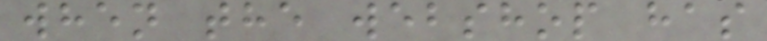when the webshop has
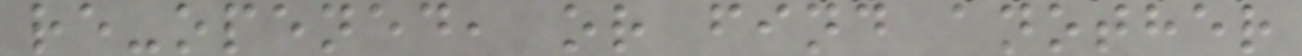re-opened, or find another
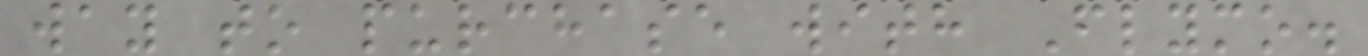way to purchase with Flymo.
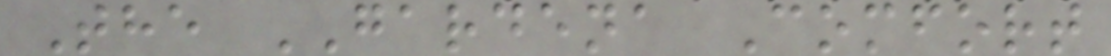The GARDENA Comfort
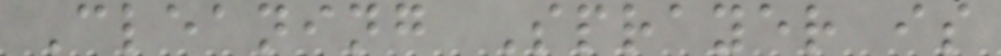Cleaning Sprayer is
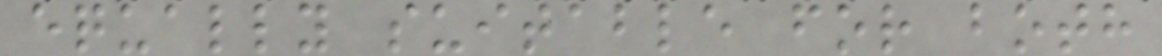equally suitable for both
